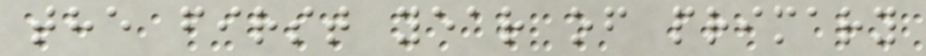the first year of primary
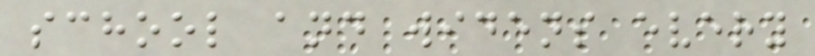school and widens every
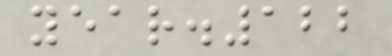year.122
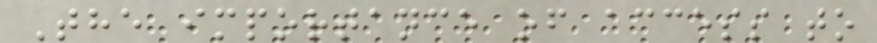The importance of access to
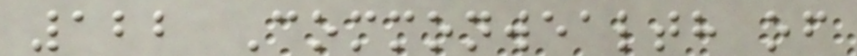122 Commonwealth of
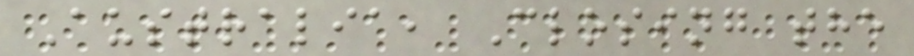Australia, Closing the
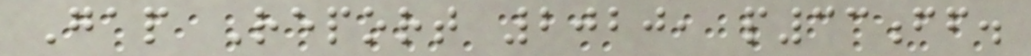Gap Report 2020, p33ff.
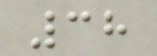38
